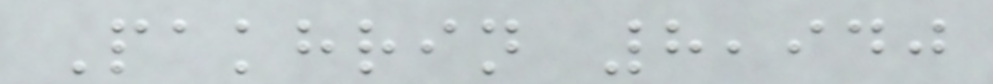Pakhrin 8,940
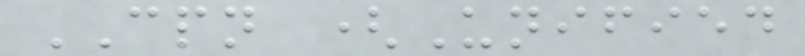CPN (Unified
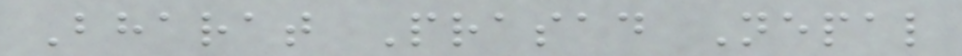Bharat Prasad Nepal
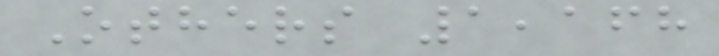Others 1,168
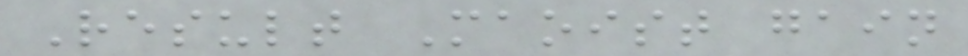Result Maoist gain
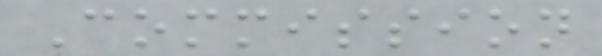Commission
